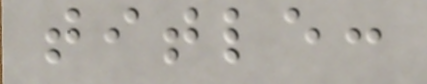title:
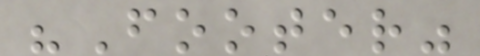"Footer"
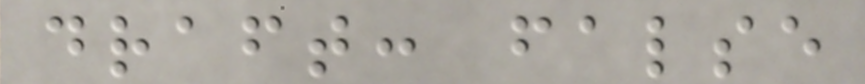draft: false
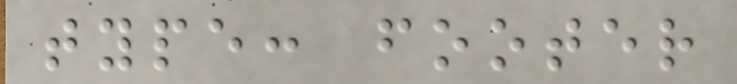type: footer
